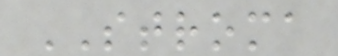STROMA
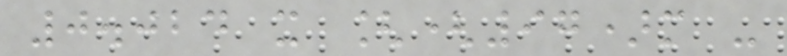0.024 x [(97)m -
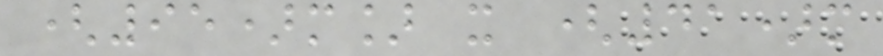(95)m] x (41)m
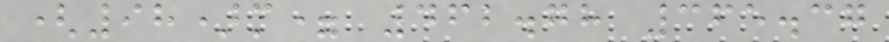(98)m= 462.78 365.37
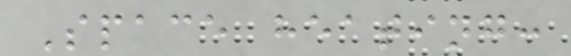Space heating:
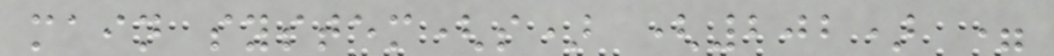main system(s) (202) =
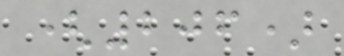(206)
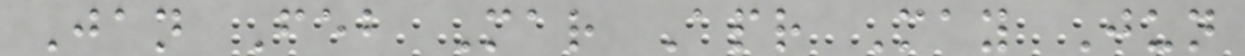Jan Feb Mar Apr May Jun
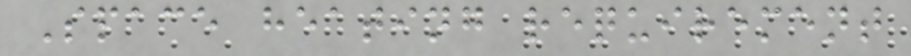Space heating requirement
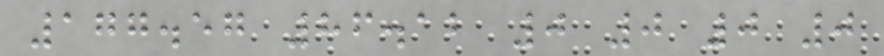177.57 86.12 0 0 0 0
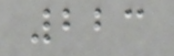223
